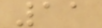11
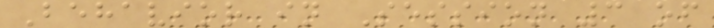Behavior in Session 3 of
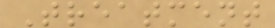Treatment
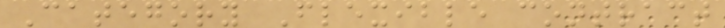Category Flexible contract
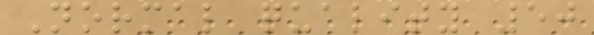Normal quality 50
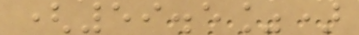(59.5%)
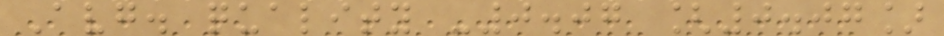Avg. quality -0.07 [0.07]
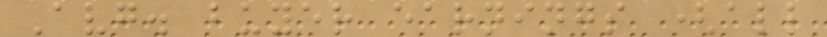Avg. buyer earnings (all
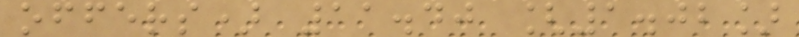offers) 11.40 [1.02]
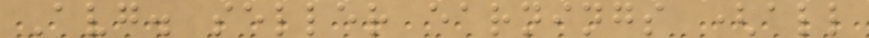Avg. seller earnings (all
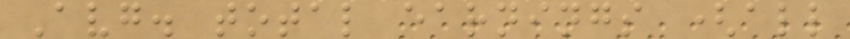Avg. total earnings (all
